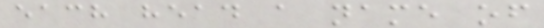each head a name of
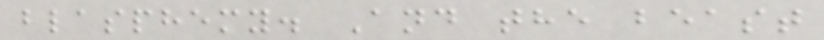blasphemy. And the beast
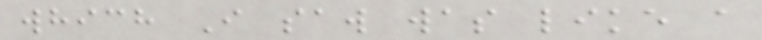which I saw was like a
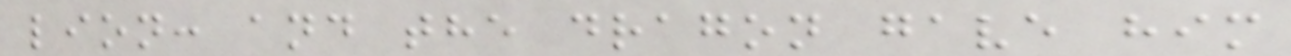lion: and the dragon gave him
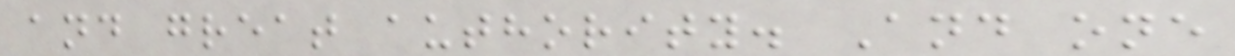and great authority. And one
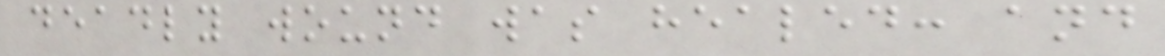deadly wound was healed: and
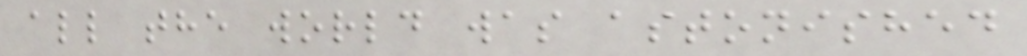all the world was astonished
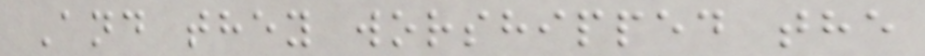And they worshipped the
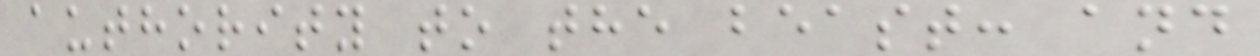authority to the beast: and
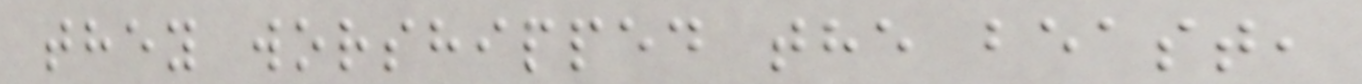they worshipped the beast,
